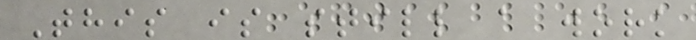This is still a work
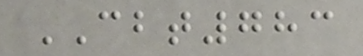CBT783
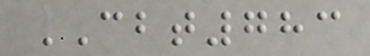CBT783
